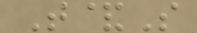T&S
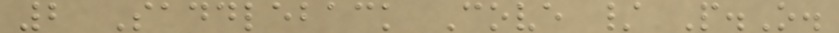2 Saddleback Cove / P.O.
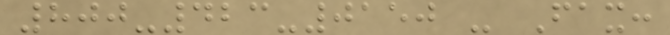800-423-0150 - Fax:
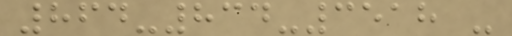864-834-3518 -
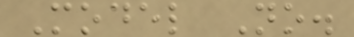Model No.
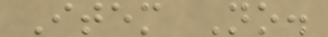Item No.
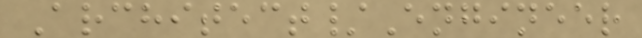Architect/Engineer
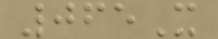065X
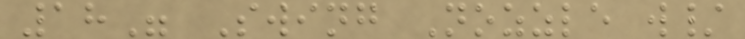18" Swing Nozzle w/
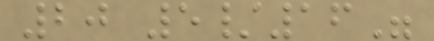20 5/16"
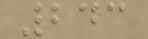243
